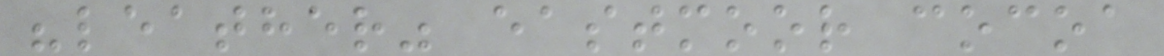"leather" eastmoor cocoa
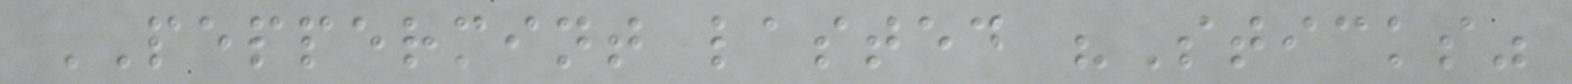PEPPERMINT lasted "Sticks"
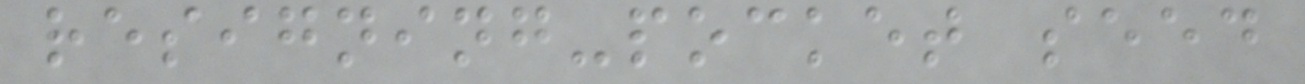resigning-pocket seed
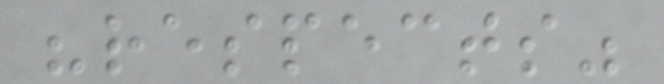"respects"
